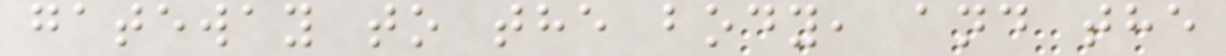gateway to the body, and the
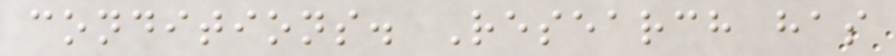conditions. Research has
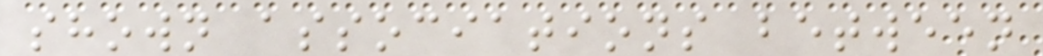shown associations between
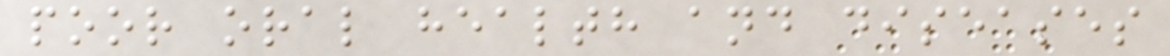poor oral health and diseases
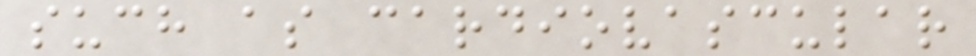such as cardiovascular
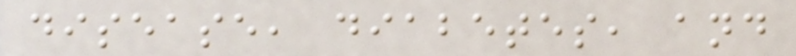disease, diabetes, and
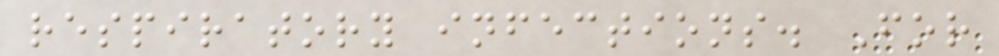respiratory infections. For
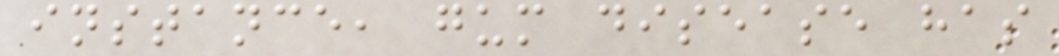instance, gum disease has
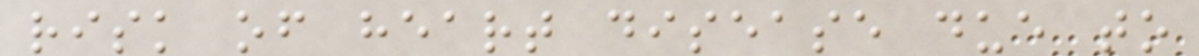risk of heart disease due to
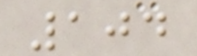104
